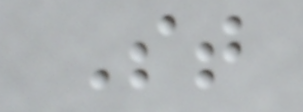St
